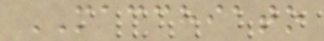MACCHIATO
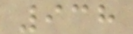938
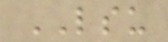LSU
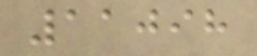11098
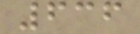636
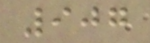907
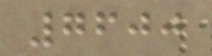7600
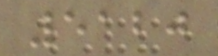5120
